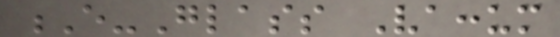E-Glass Vaccum
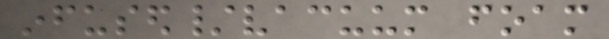infused/vacuum foam
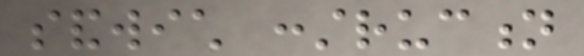sandwich construction
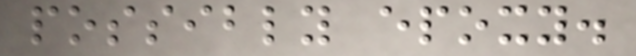possibly epoxy.
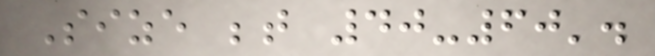Size between 40-60'.
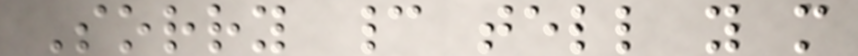Sorry cannot tell you more
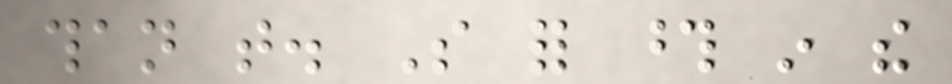than that. So for those in the
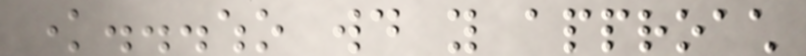know...who would you approach
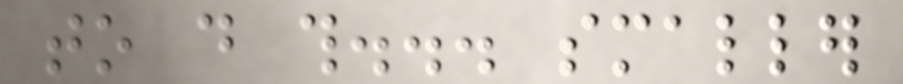to do this... smaller
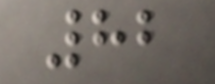82
